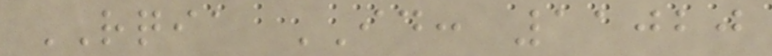RQIA ID: 11020
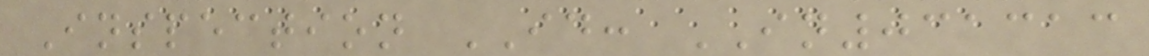Inspection ID: IN031313
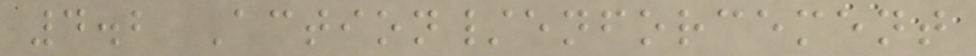4.2 Action/enforcement
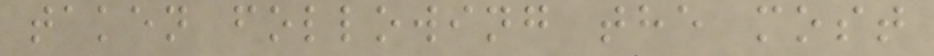taken following the most
